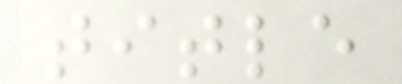title
